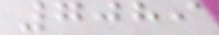7089
